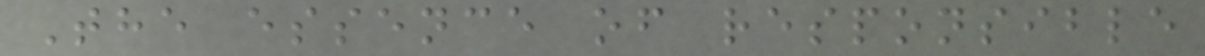The essence of responsible
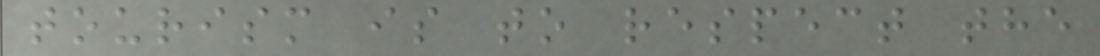tourism is to respect the
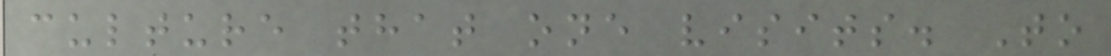culture that one visits. To
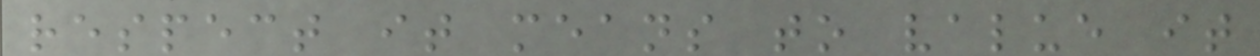respect it means to value it
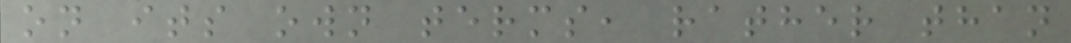on its own terms, rather than
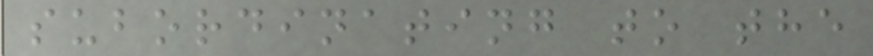subordinating to the
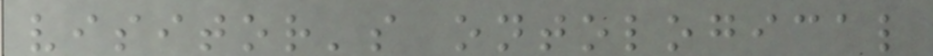visitor's ontological
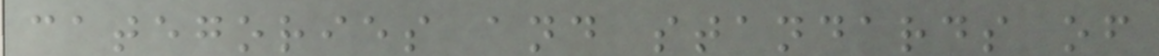categories and standards of
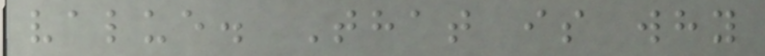value. That is why
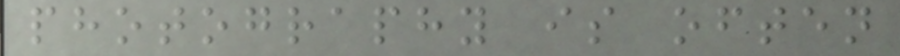photography is often
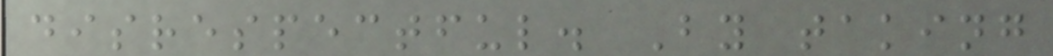disrespectful. By taking
